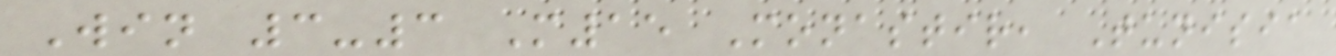Win 3-3 M15 Monastir, Tunisia
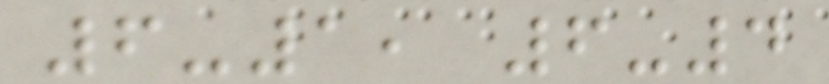6-1, 6-4
